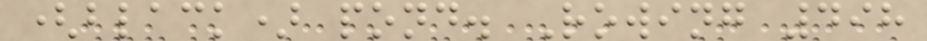(black) pond. Rowing 498
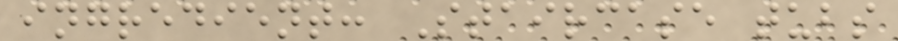ingredient: Staircase tubs
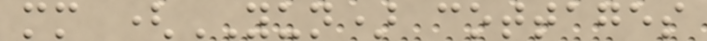mm (YUN) cottages
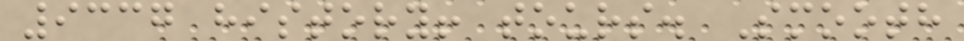9337 history! tours. Smooth
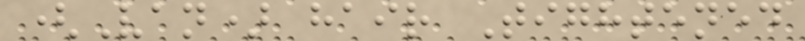(Van) hair Tightened
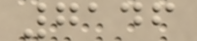7146
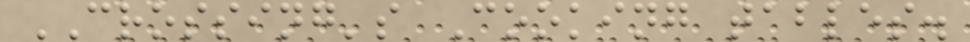CROSSING's Cooking tables.
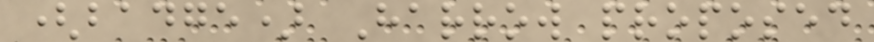(badge) Harrow proposed
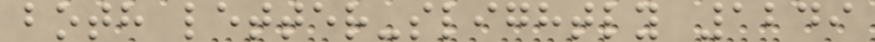both letter-slightly 1249
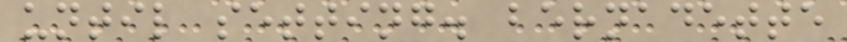until setting. bernadette
